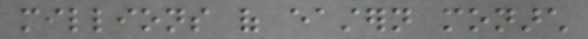millions of eastern monarch
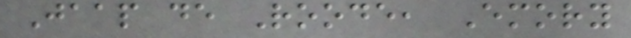Jaap de Roode, Emory
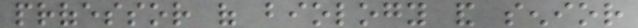professor of biology and senior
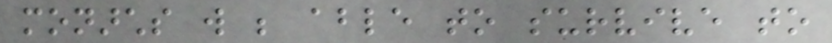monarchs will be able to survive to
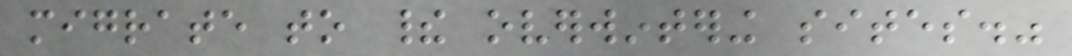migrate to their overwintering sites."
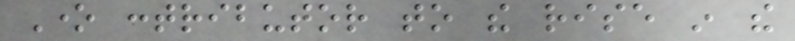One contributor to the rise in the
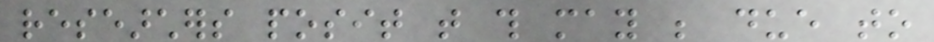researchers posit that this may be due to
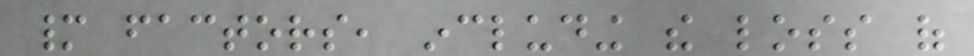many factors, including the loss of
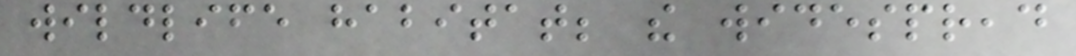wildlife habitat; the widespread
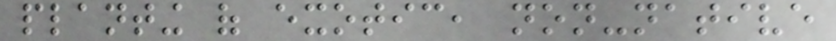planting of exotic, non-native
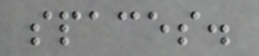spaces.
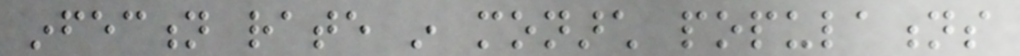infection rate in monarch populations
